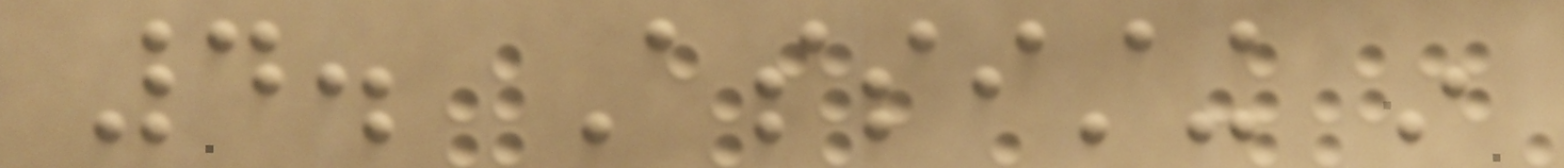4. Assisting in
